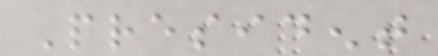President
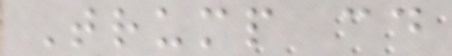Trump could
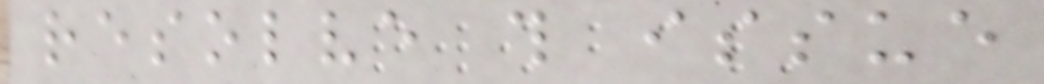resolve this issue
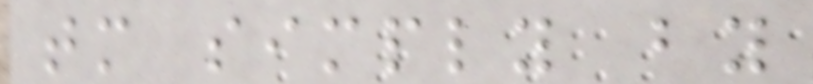tomorrow simply by
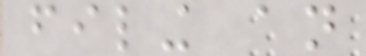filing an
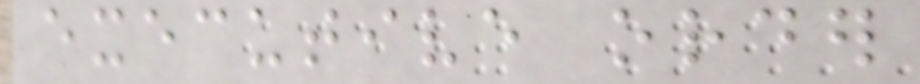executive order
